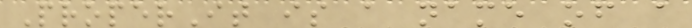ProperIt is a name of a
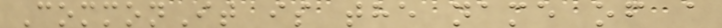CommonIt is the name of a
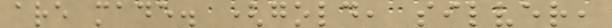are made. (gold, silver,
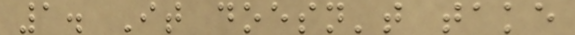1. It doesn't take
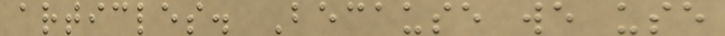articles. Because we use
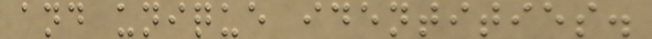and unique identities.
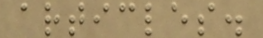articles.
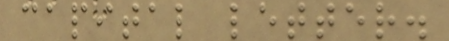capital letter.
